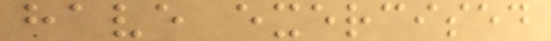have exercised
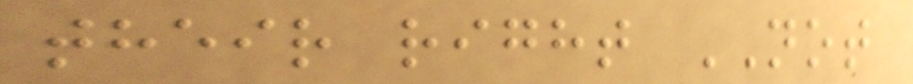their right NOT
